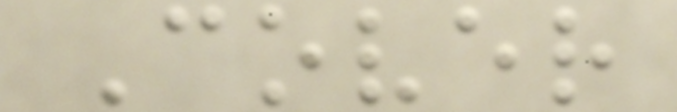Cover
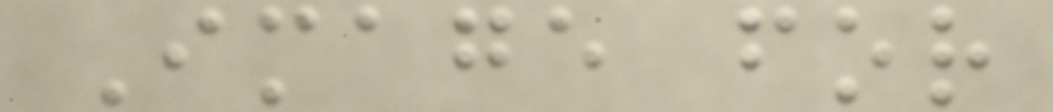Image for
